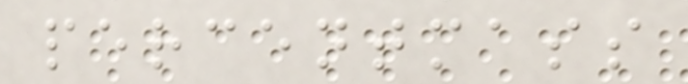percentmass
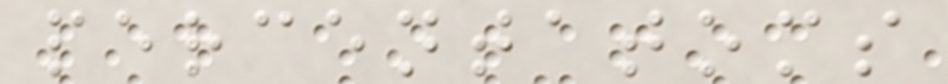percentatoms
